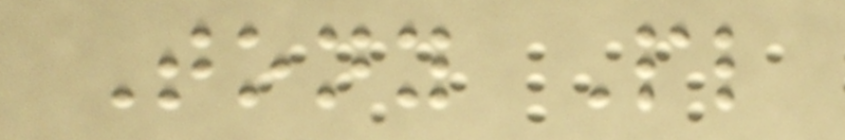Tony Pl
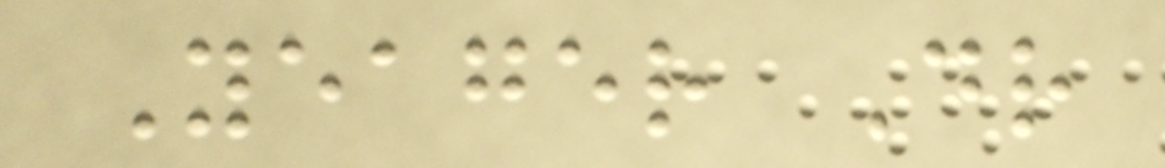Yeager Dr
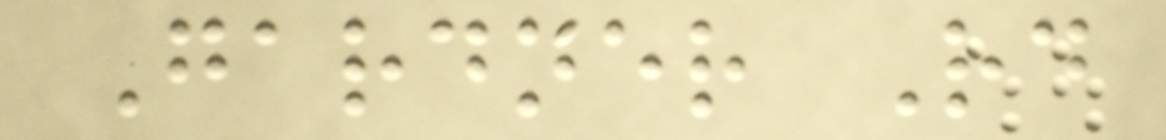Gardner Rd
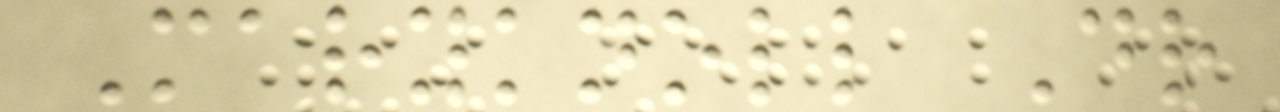Maryknoll Dr
